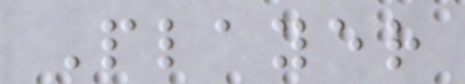Player
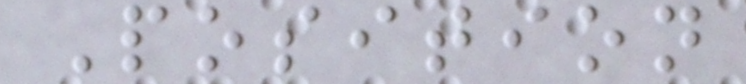Position
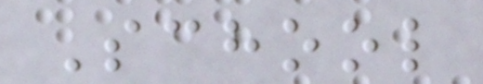School
